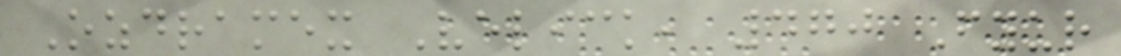Ozdramex Velick, 470 Fyur
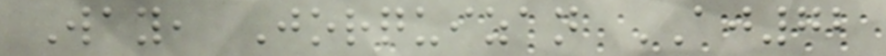Way, Jorquizan AJ72
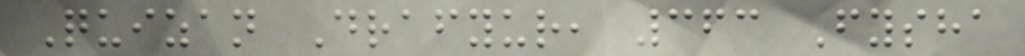Quizan Drafyur, 363 Fysha
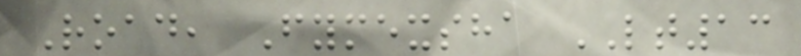Road, Fymexsha LT13
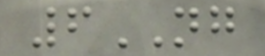6NG
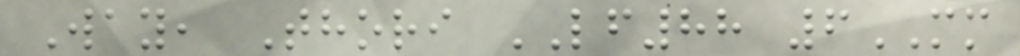Way, Thori LF88 6MM
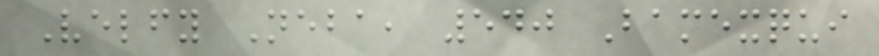Velfy Neba, 540 Bamexqui
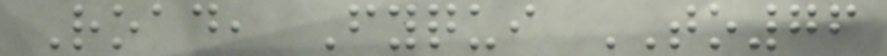Road, Fyqui TO76
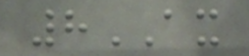8AX
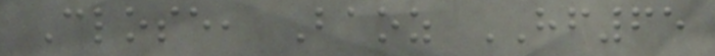Close, Baoz HF65
